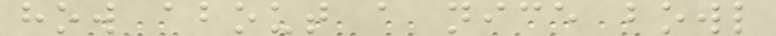how about a nice bowl
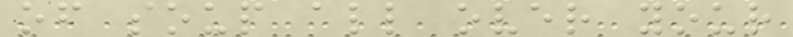of soup all over your
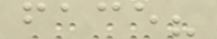face?
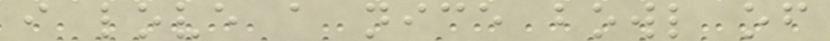i love a nice bowl of
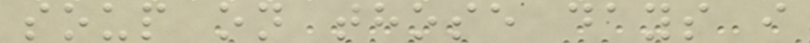soup on those days i
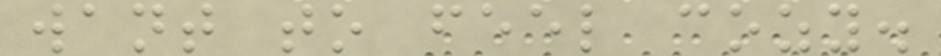want to feel cozy.
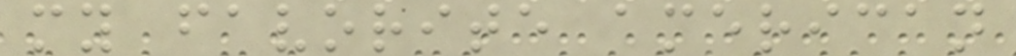my favorite american
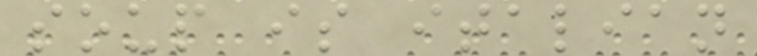soup is italian
